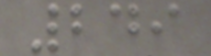249
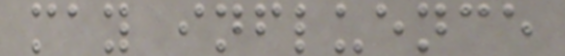may influence
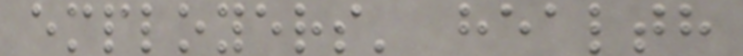employers' health
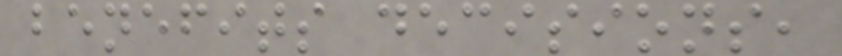benefits decisions,
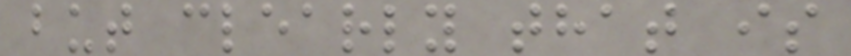but clearly that is
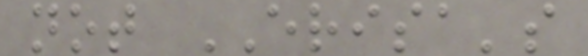not ERISA's
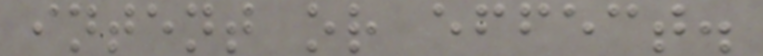intent or effect.
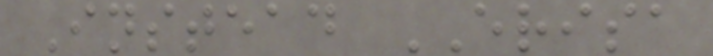Instead ERISA
